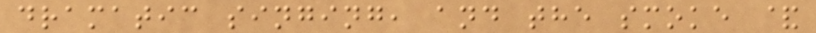dramatic singing, and the smoke &
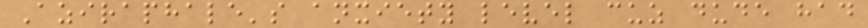Aziraphale's anxiety level cuz dude had
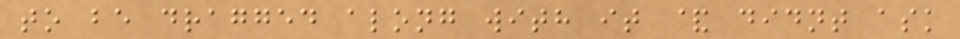to be dragged along with it & didnt ask
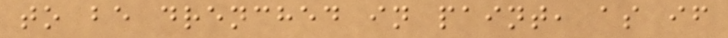to be drenched in paint, as if
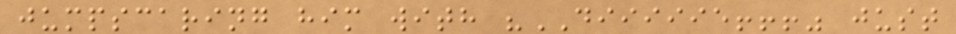jumpscaring him with "DIIIIIE!!!" just
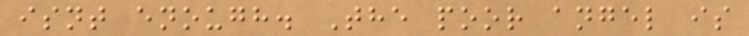isnt enough. The poor angel is
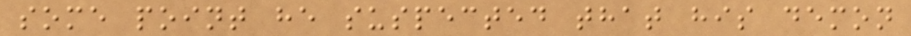some point he suspected that his demon
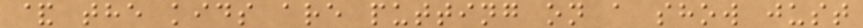& the kids are putting on a show just
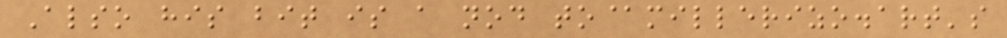Also his bit is a nod to@millerizo.art's
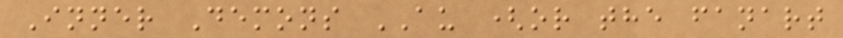Inner Demons AU (or the fanart
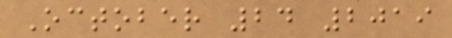October 24 2019
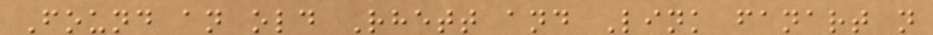Found an old Rhett and Link fanart n
